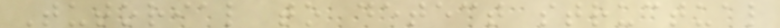Tutorial to detect structual
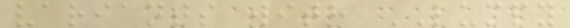variants with LUMPY
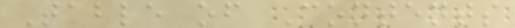Table of Contents
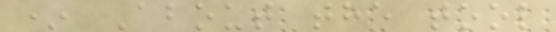* About the tool
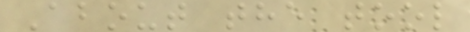About the tool
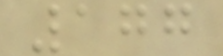177
